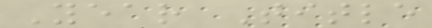Year Title
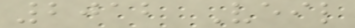2012 Veil
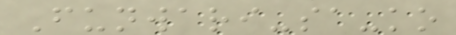Funwari-sa-ko
